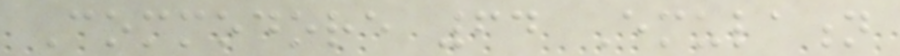Commodore 64 Emulation
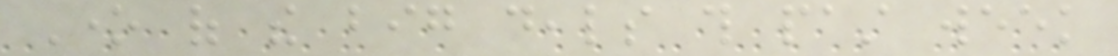One of the big deals this past week
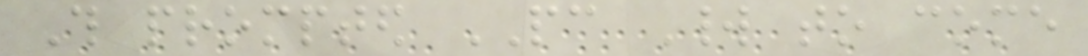This prompted PC World to come
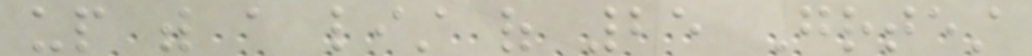up with a list of 25 Greatest
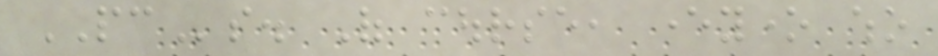PCs. Of course, everyone who
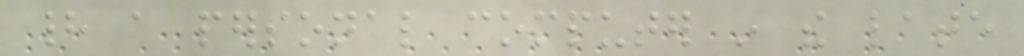had a personal computer in the late
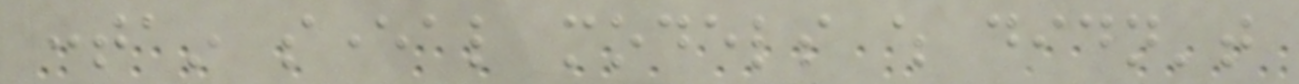contain several models which didn't
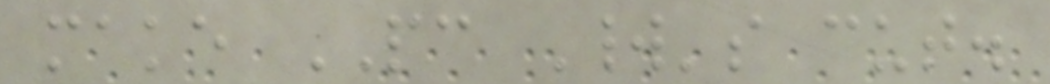make PC World's cut.
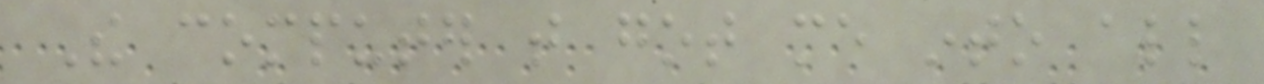The computer that got me into all
